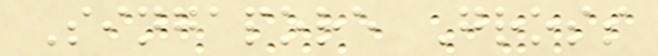Singapore Gross
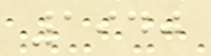1940
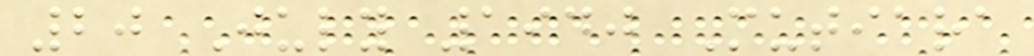20 July 1940 Mutiara
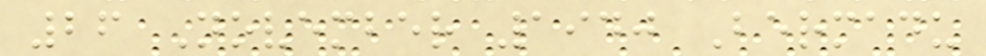26 November 1940 Bermadu
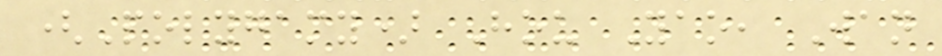(Polygamy) Hou Yao, Wan
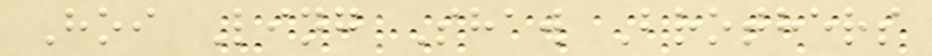Hoi Ling Shaw Brothers
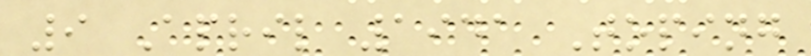9 April 1941 Toping
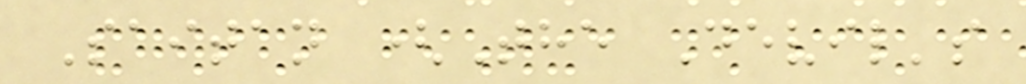Saitan (The Devil's
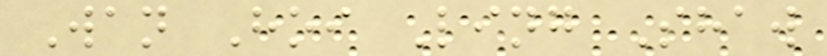Wan Hoi Ling Shaw
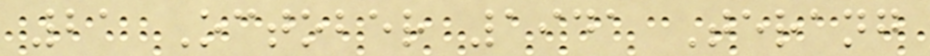21 October 1941 Terang
